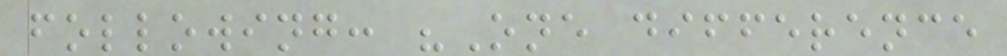following: "One difference
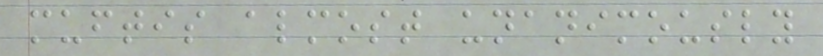muftis almost unanimously
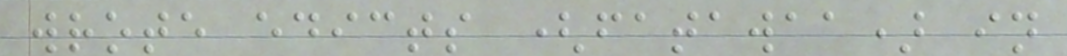wrote edicts (fatawaa) in
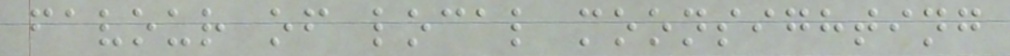favour of local moonsighting
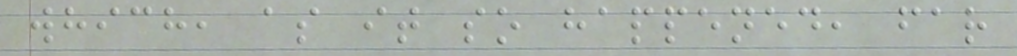which, as it so happened, far
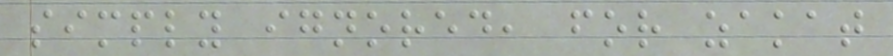simply ignored, for zakat
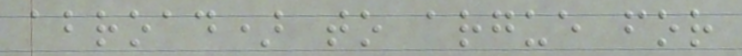abroad) to argue for
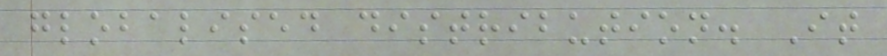globalised distribution. It
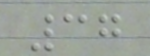37
